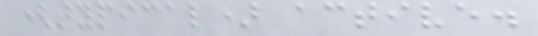(typical) active.
